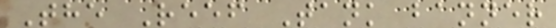The Reef Tank banner
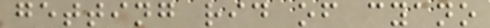getting rid of cyano
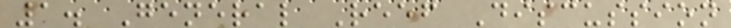1. General Reef Discussion
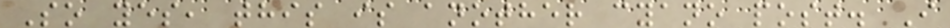So yes, this is another cyano post. I
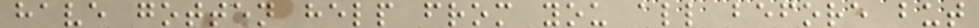have gotten help from you all before but
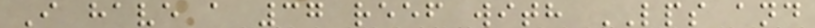I have a 37 reef with LPS and
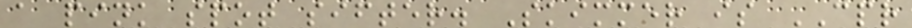a pink spot sifter. Skimmer is CPR
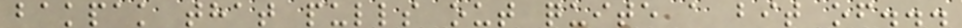bakpak that pulls out quite a bit of...
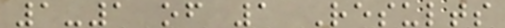1-1 of 1 Results
